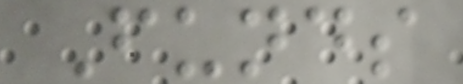Funds
